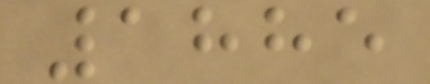1885
